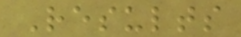Results
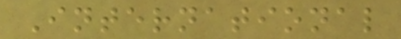International
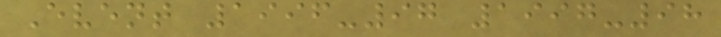Event 1996-97 1997-98
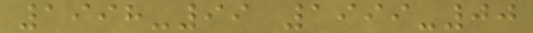1998-99 1999-00
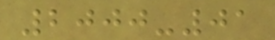2000-01
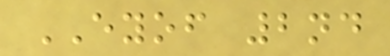EYOF 2nd
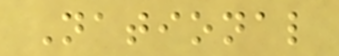National
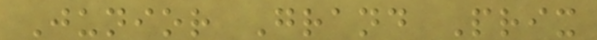Junior Grand Prix
